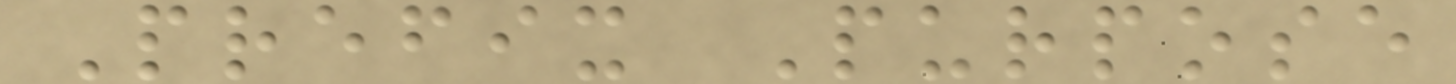Prefix Purpose
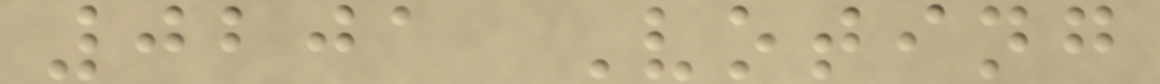0201 Voting
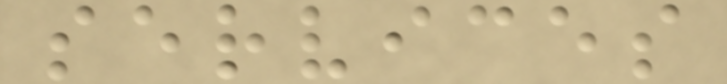services
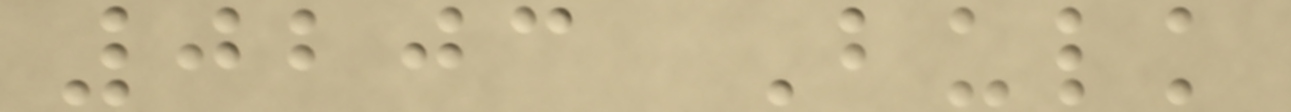0203 Bulk
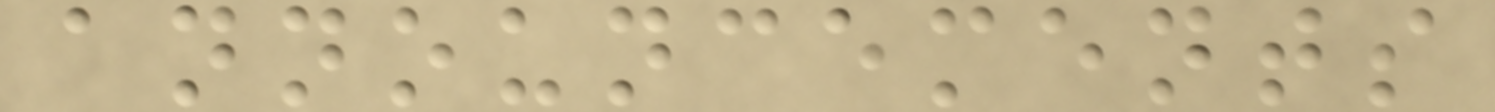announcements
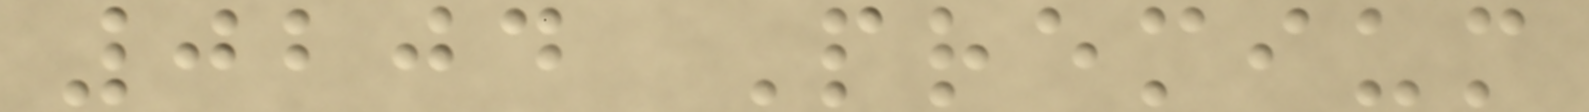0204 Premium
